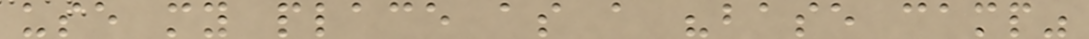use my place as a "base camp"
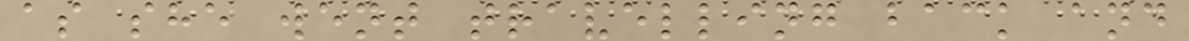as she went travelling back and
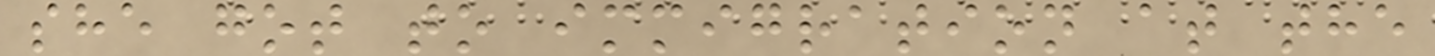she got to immigration at the
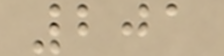201
